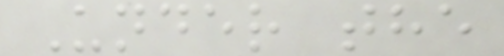Under the
